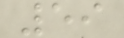59
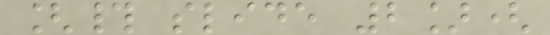[# slide 2](
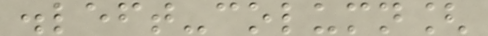.left-column[
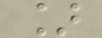]
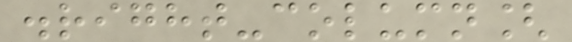.right-column[
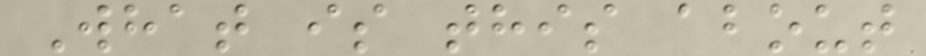What is this about
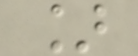]
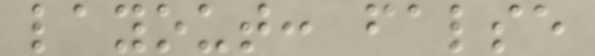layout: false
